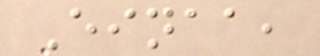Einaa,
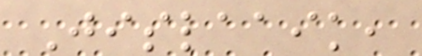Jislaaik,
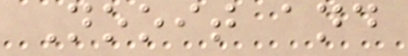Nooit and
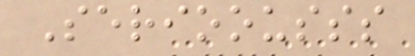Serioousss
